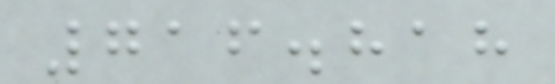716.818
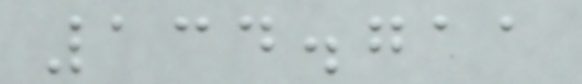134.711
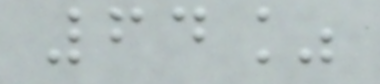64%
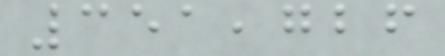351,726
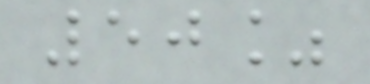50%
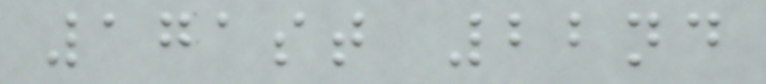171st 22nd
